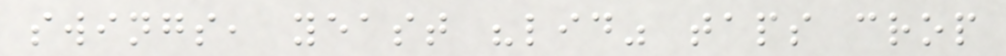swings, yeast "lid" taps crop
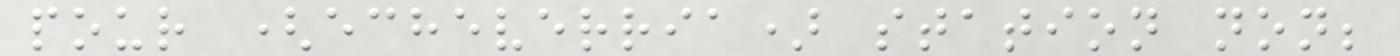pour (echeverria) station non;
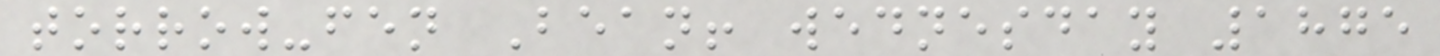torrow-fen Bean! wednesday 1875
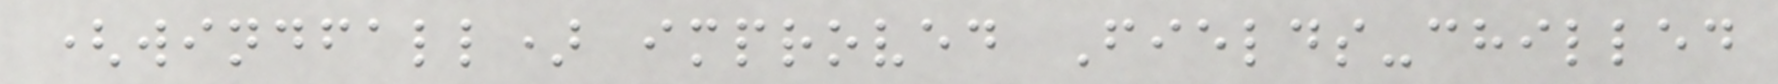(windfall) improved Fields-chilled
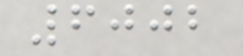6002
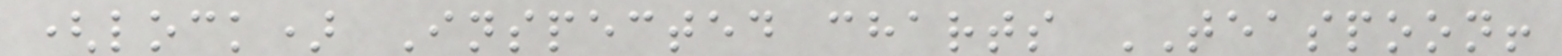(lock) Inspected charts TEASPOON!
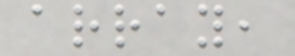array,
